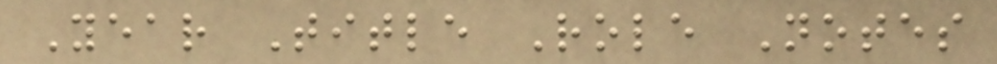Year Title Role Notes
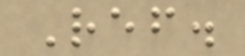Ref.
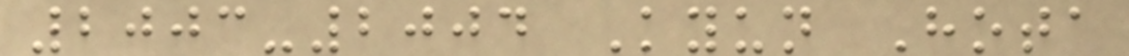2003-2004 Kyun Hota
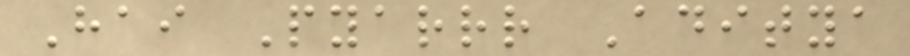Hai Pyarrr Aditya
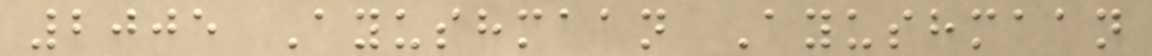2005 Ayushmaan Ayushmaan
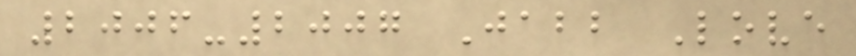2006-2007 Jabb Love
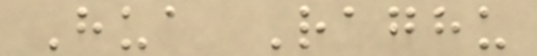Hua Raghu
